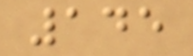145
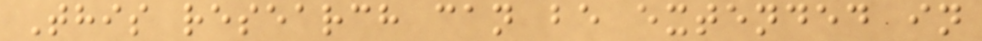This research can be extended in
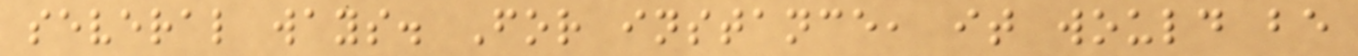several ways. For instance, it would be
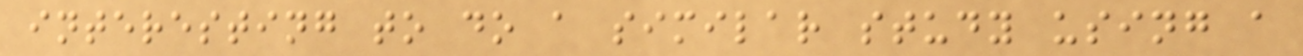interesting to do a similar study using a
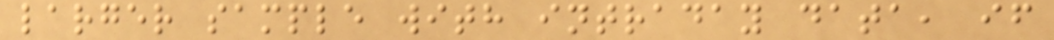larger sample with intraday data, if
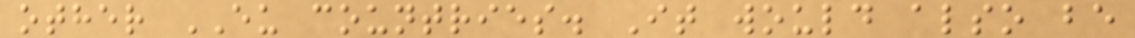other EU countries. It would also be
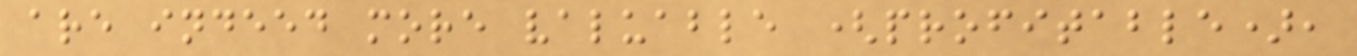are indeed more valuable (profitable),
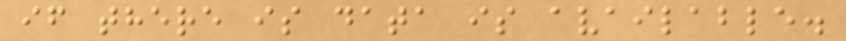if there is data is available.
